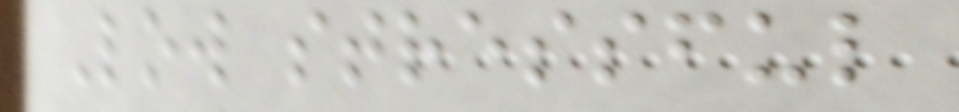Low stressful
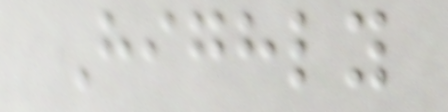Highly
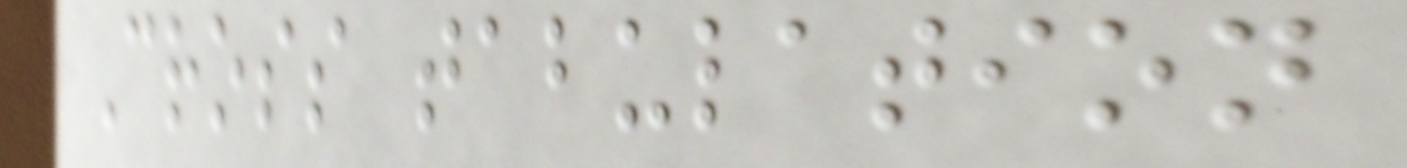Cross tabulation
